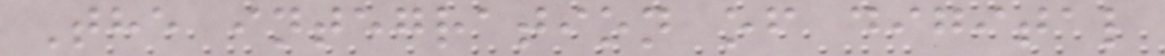The integration of digital
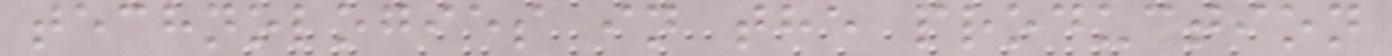technologies in the production
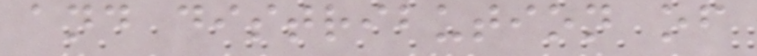and distribution of
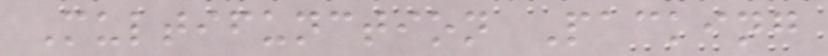Multifunction Packing
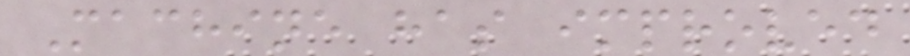Machine has improved
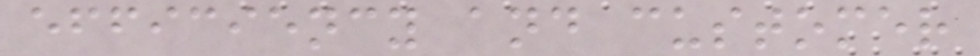efficiency and customer
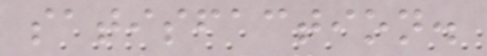satisfaction.
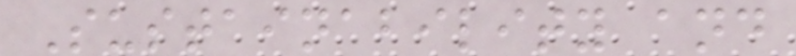Sustainability and
